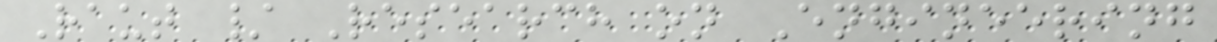Raut / Research on Engineering
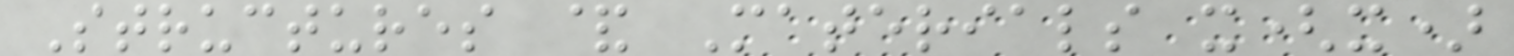Structures & Materials x(x)
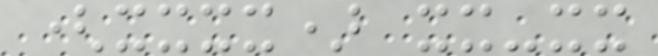(xxxx) xx-xx
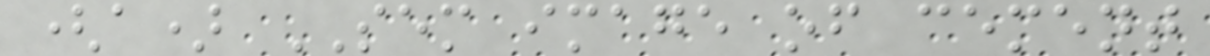(a) SEM image of cement
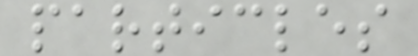particles
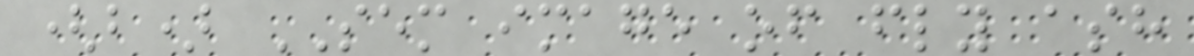(b) SEM image of fly ash
